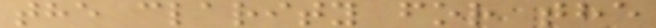the clarity for the
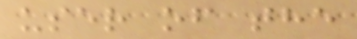user of the
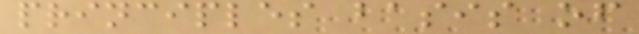principles basis of
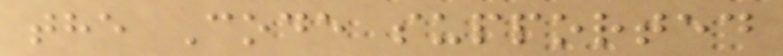the Code supported
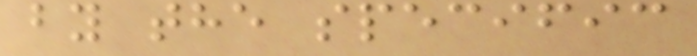by the specific
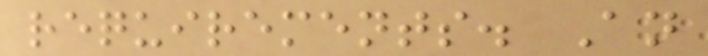requirements. An
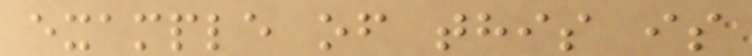example of this is
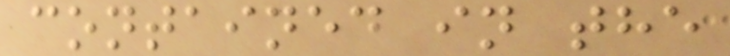contained in the
